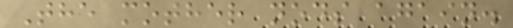The mother nods again.
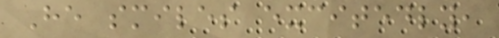He smiles excitedly,
